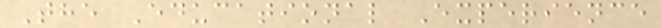The Educational Experience
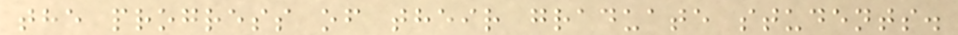the progress of their graduate students.
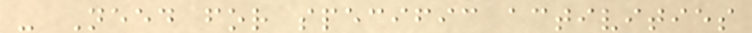- Need for specific activities
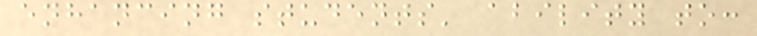enhancing students' ability to:
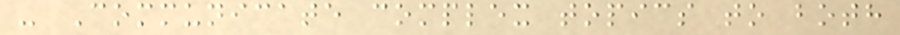- Communicate complex topics to both
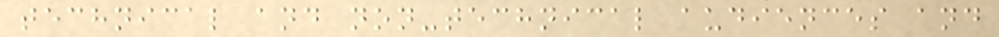technical and non-technical audiences and
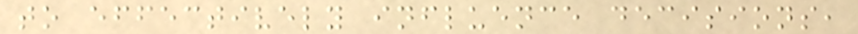to effectively influence decisions,
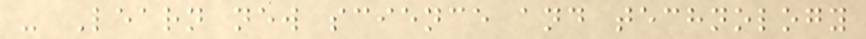- Learn new science and technology
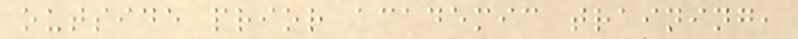outside prior academic training,
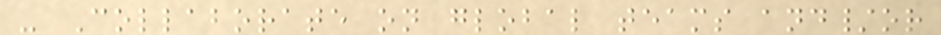- Collaborate on global teams and/or
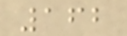162
